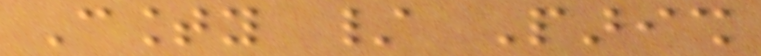County / Parish
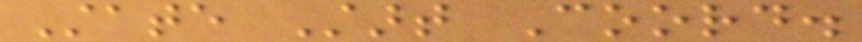State Start Coord.
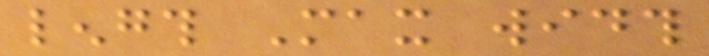length Max width
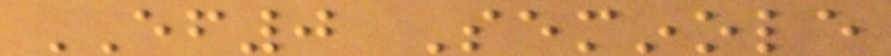EF0 Seminole
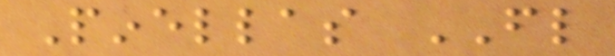Pinellas FL
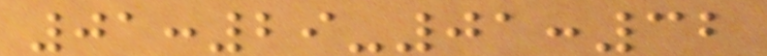01:29-01:32
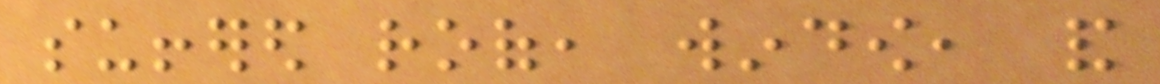suffered roof, window, and
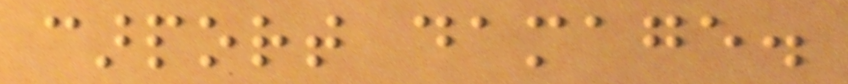carport damage.
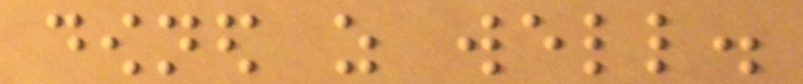downed as well.
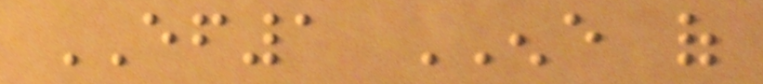EF1 ENE of
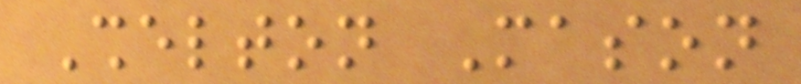Shelton Mason
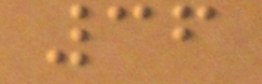36
